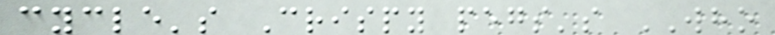cycle's Crispy pegs's WHO
